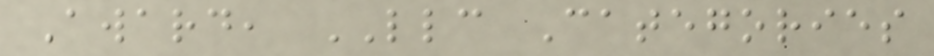Award, LLC Categories
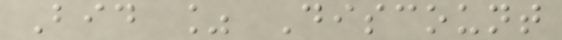Bid % Discount
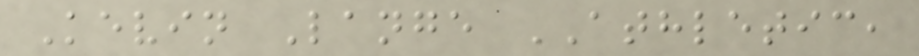Kevin Lange ATHLETIC,
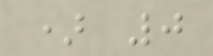) 0
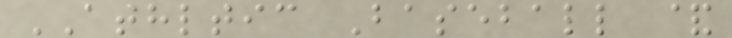ATHLTIC Baseball &
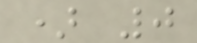) 0
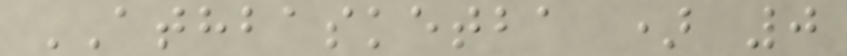ATHBASKETBA ) 0
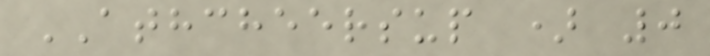ATHCHEERSUP ) 0
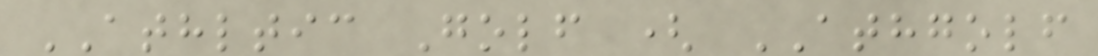ATHLTIC Golf ( ATHGOLF
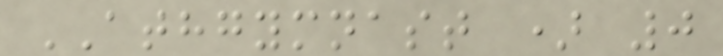ATHGYMNAST ) 0
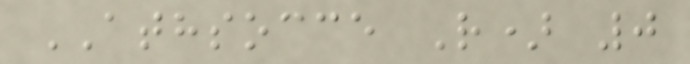ATHSOCCE R) 0
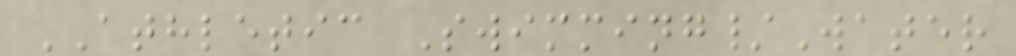ATHLETIC Swimming/Water
